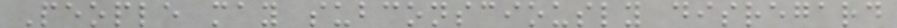People may subconsciously disregard
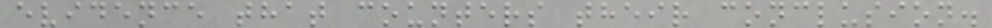evidence that counters their conclusion.
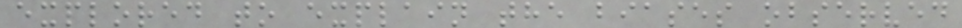explored to explain the biases observed
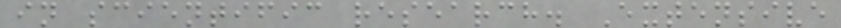in scientific research. Extensive
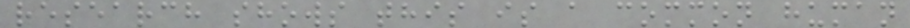research shows this is a common human
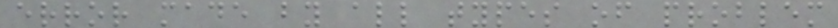error made by all types of problem
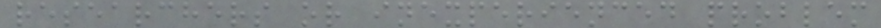researchers or inexperienced problem
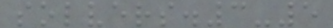solvers.3-5
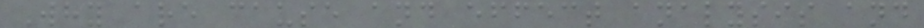Why are cause and effect analysis and
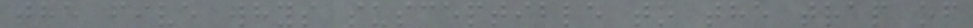the five whys susceptible to the trap of
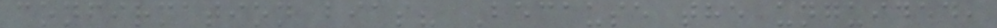confirmation bias? Because the unguided,
